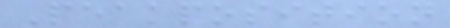Peakposition
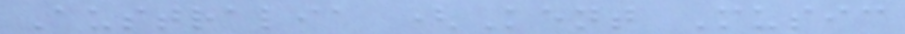Australia (Kent Music
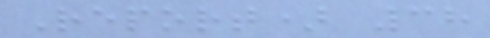Report) 38
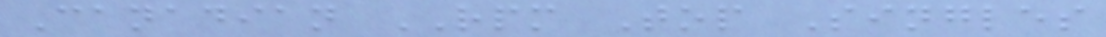Canadian RPM Top Singles
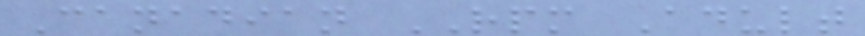Canadian RPM Adult
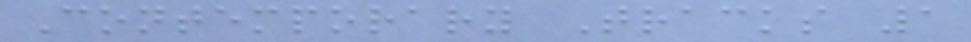Contemporary Tracks 1
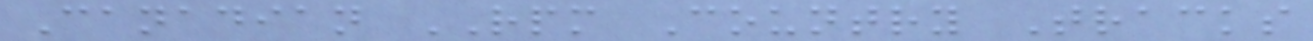Canadian RPM Country Tracks
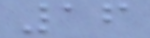16
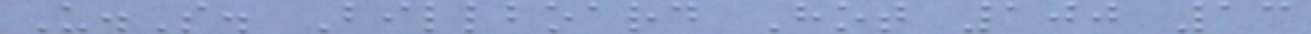U.S. Billboard Hot 100 13
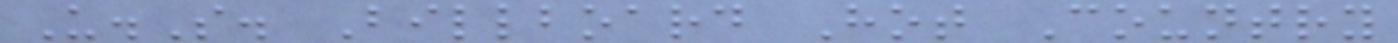U.S. Billboard Hot Country
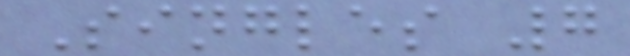Singles 7
